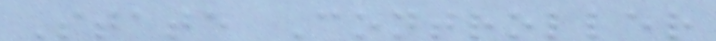State Controller
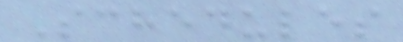Schedules
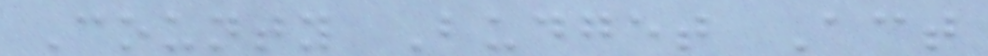County Budget Act
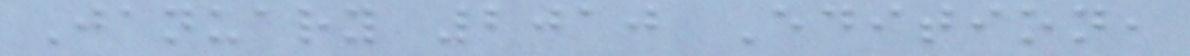January 2010 Edition,
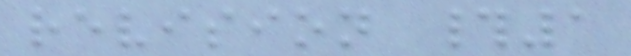revision #1
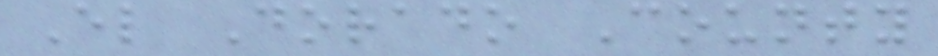El Dorado County
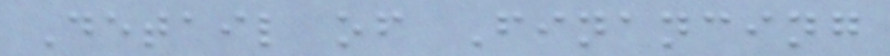Detail of Financing
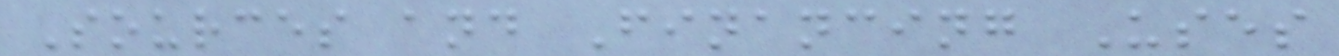Sources and Financing Uses
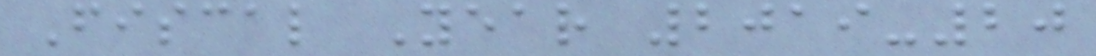Fiscal Year 2019-20
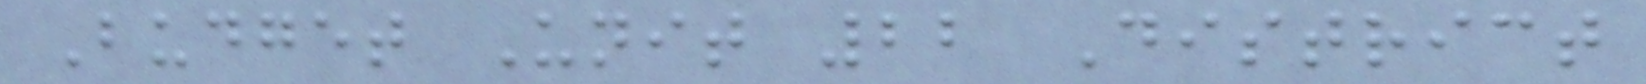Budget Unit 22 District
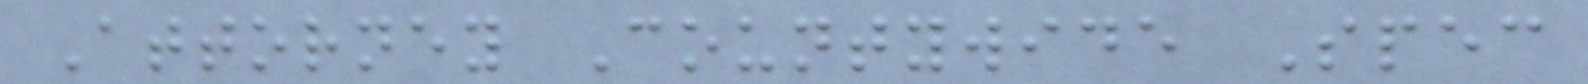Attorney Countywide Spec
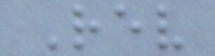Rev
